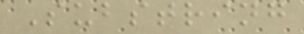Substring
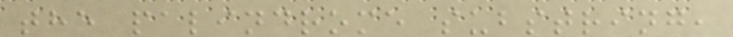the palindrome substring,
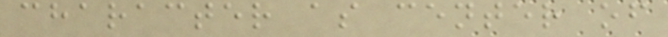character as center of
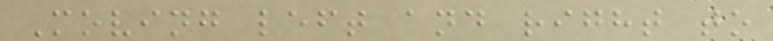Moving left and right to
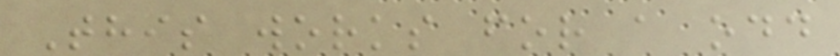This works for a odd
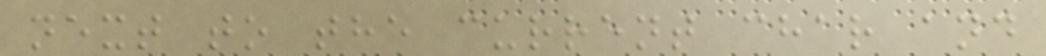next to the current char and
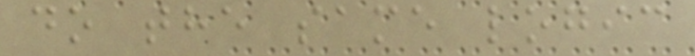do the same logic
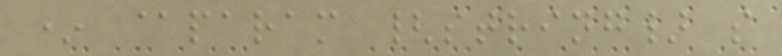* @param {string} s
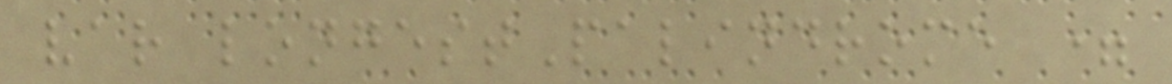var longestPalindrome =
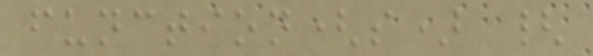function(s) {
